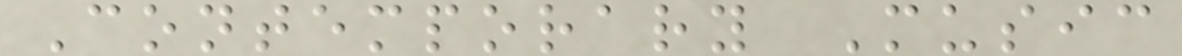Contemporary Music
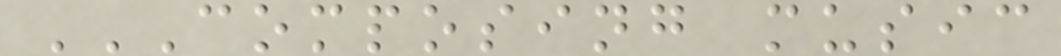COMPOSING MUSIC
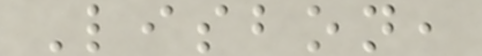Lisbon,
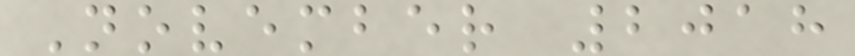November 2018
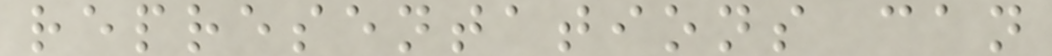representations can
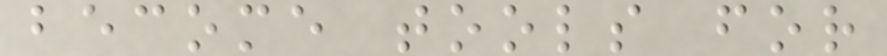become tools for
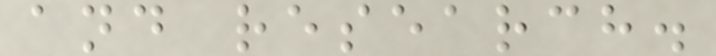and research.
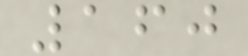160
